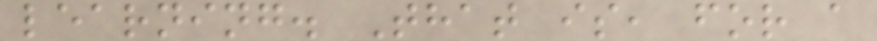learning. That is, for a
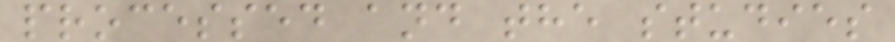processed and the studies
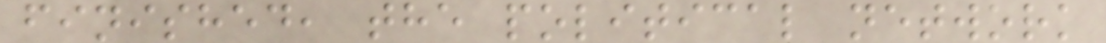finished, the political network
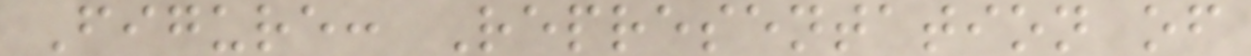Figure: Representation of
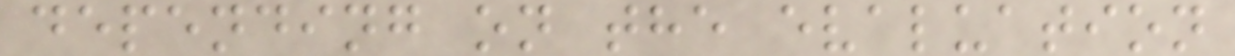depending on the evaluation
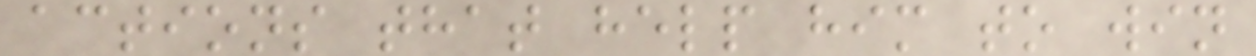actions that help him to win
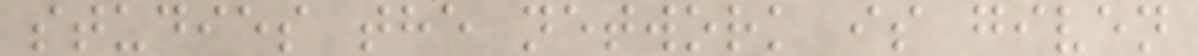studies the network is given
